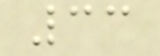33
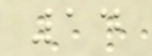14
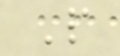P
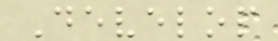Develop
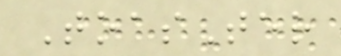ToasTer
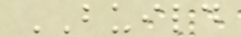BUILD
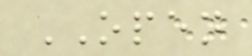OPEN
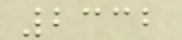2332
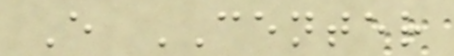E CENTER
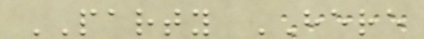PARTY HERE
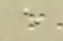e
